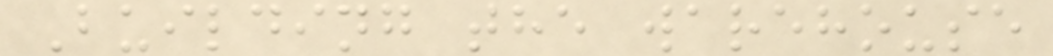Building the warehouse
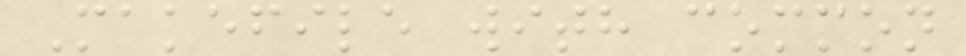Makefile with common
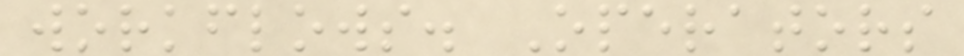workflows. Operators
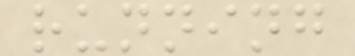running
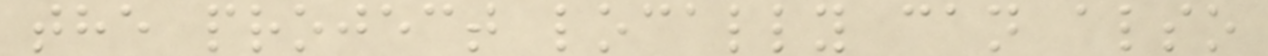the project locally can also
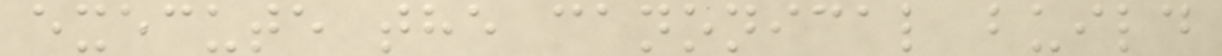execute the canonical build
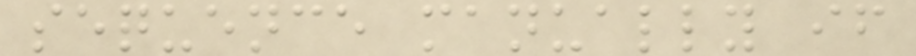sequence manually if
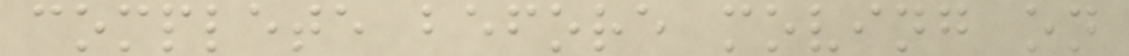complete before moving on
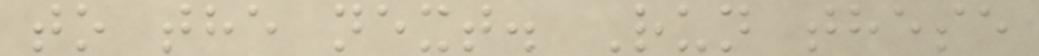to the next. Run these
